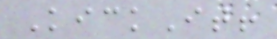KickIt!
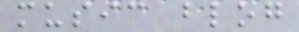music blog
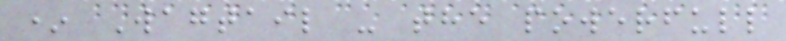* Wagtail - the powerfull
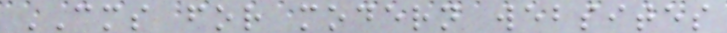CMS for modern websites
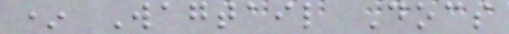* Wagtail Docs
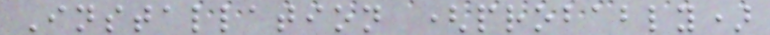Installation (probably)
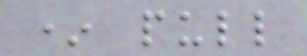* pull
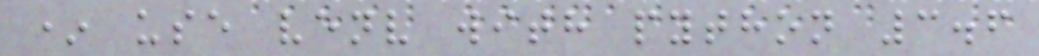* use venv with python 3.6
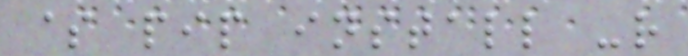$ pip install -r
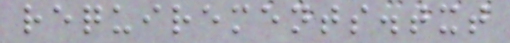requirements.txt
